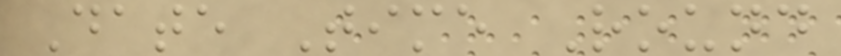Date Time Round
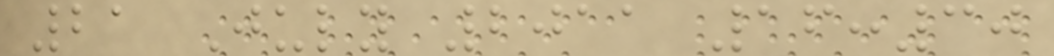21 July 2011 16:30
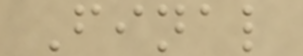Final
